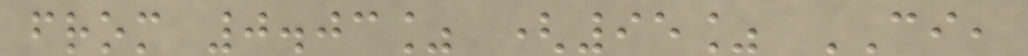from 0.03% (95% CI,
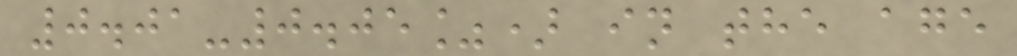0.01-0.05%) in the age
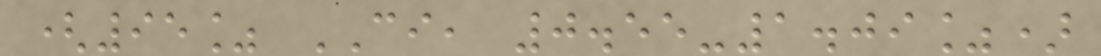(95% CI, 0.55-1.09%)
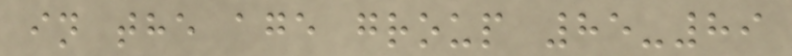in the age group 85-89
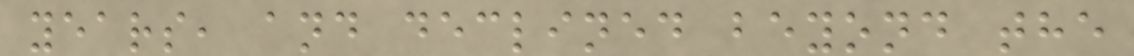years, and declined beyond the
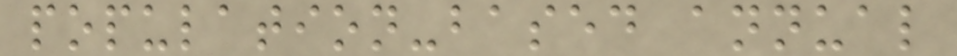population-based annual
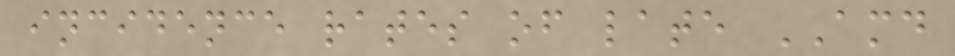incidence rates of late AMD
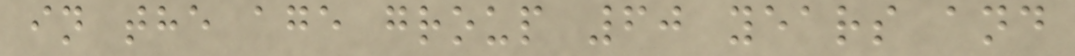in the age group 60 years and
